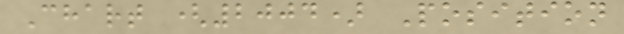Chart (2004) Position
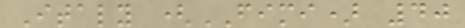Italy (FIMI) 40
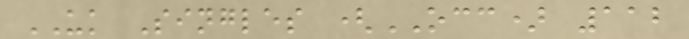UK Singles (OCC) 112
